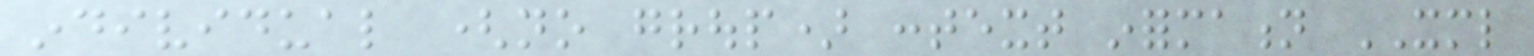individual (no group) context information XML
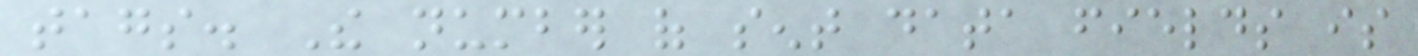tags. The number of sent data fields is
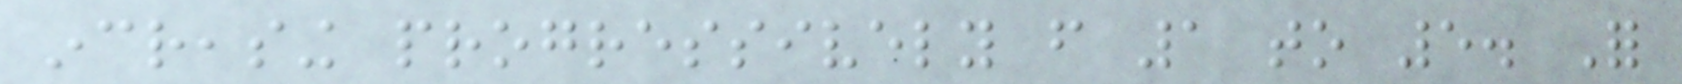increasing progressively from 1 to 5. For
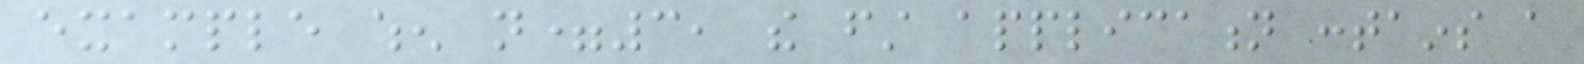example when n=3, the first application contains a
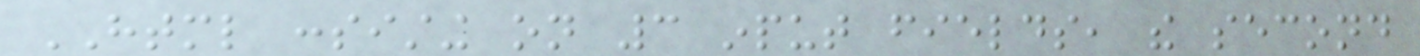HTML consisting on 3 input fields, the second
